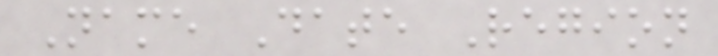Name Date Region
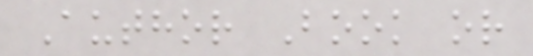Author Book or
